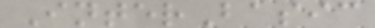InterBasic
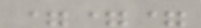===
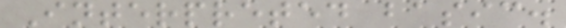Interpreted basic.
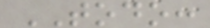TODO:
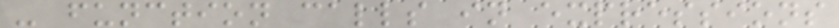- function calls in expressions
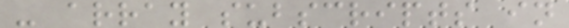- array subscripts in
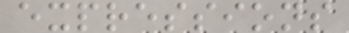expressions
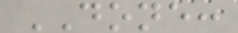DONE:
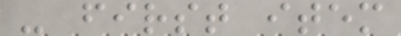- first item
